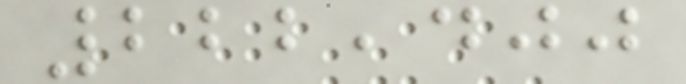222,400
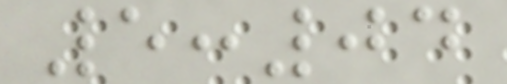5:04
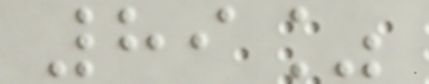89%
